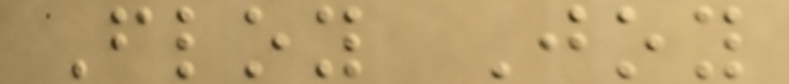Floy Joy
